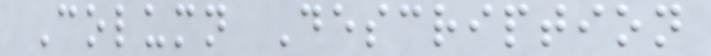Column Description
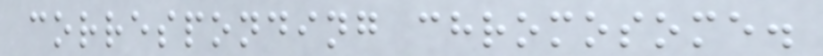corresponding chromosome.
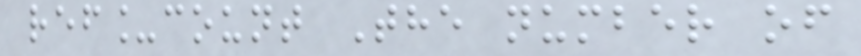ref_count The number of
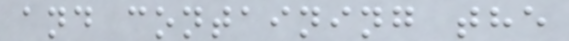and containing the
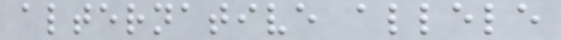alternative allele
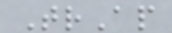TrAp
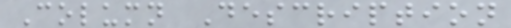Column Description
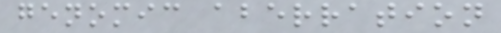genomic aberration
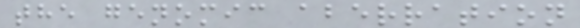the genomic aberration
